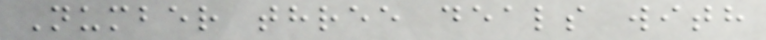Number three deals with
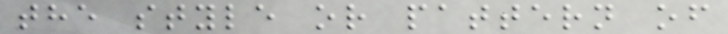the style or pattern of
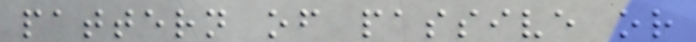pattern of passive or
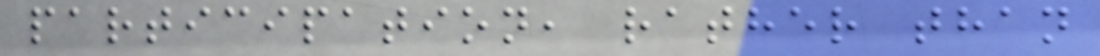participation, rather than
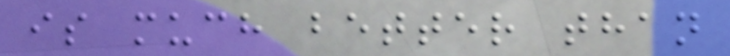is much better than
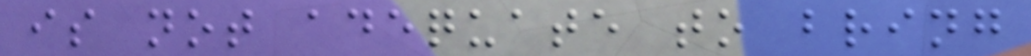is not adequate to bring
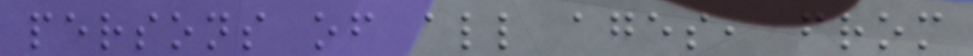persons of all ages, from
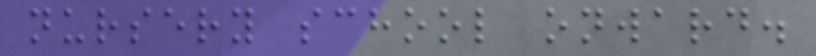nursery school onward.
